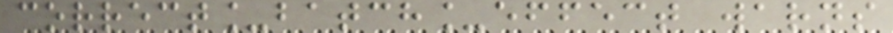correct_batch_effect warns
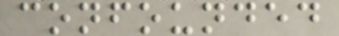confounded
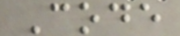Code
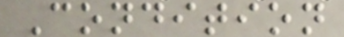Condition
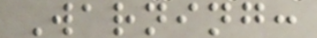Warning:
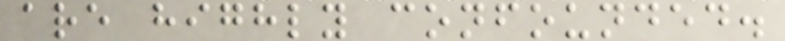are highly confounded.
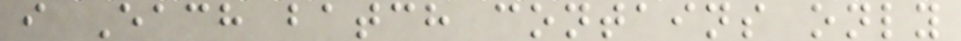i Each batch contains only
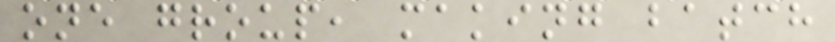one group, making batch
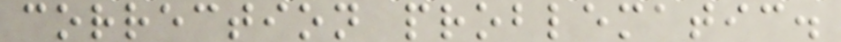correction problematic.
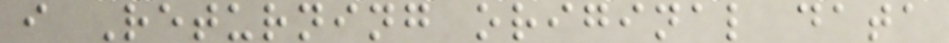i Returning original data
